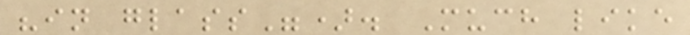"in glass"). Much like
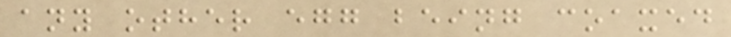any other egg being coaxed
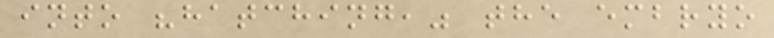into "hatching," the embryo
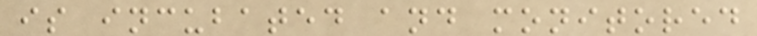is incubated and monitored
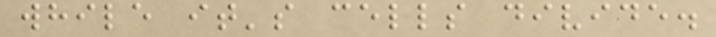while it's cells divide.
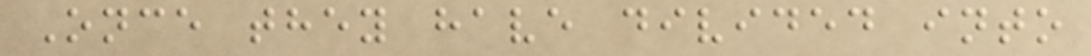Once they have divided into
